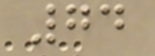74
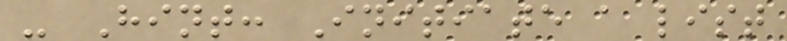- Hint: Initiate a list
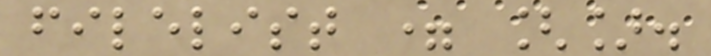filelist = [].
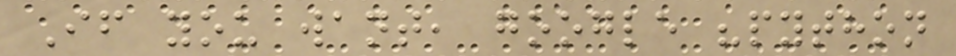If you want, google "python
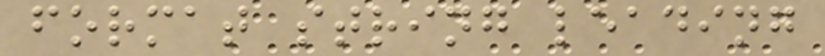format string leading
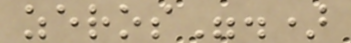zeros".)
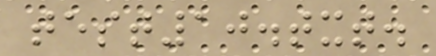test10.txt.
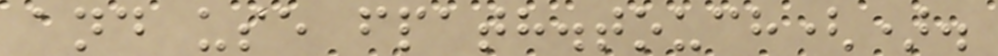and use fpath.touch().
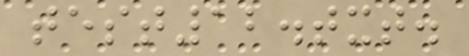test12.txt.
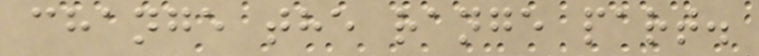change the range part.
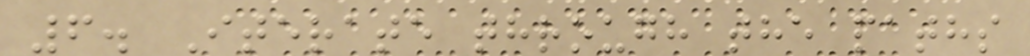6. Iterate through the paths
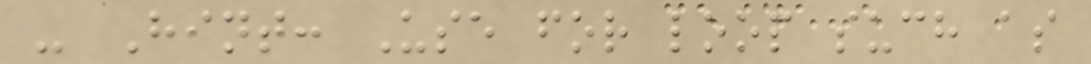- Hint: Use for loop such as
